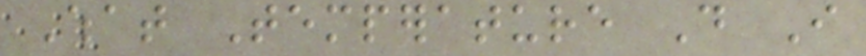What Temperature Do I
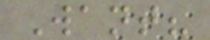Want?
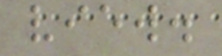view.
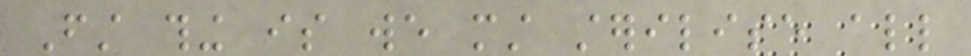First thing is we must sterilise all
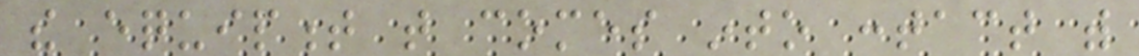the equipment that comes into contact with
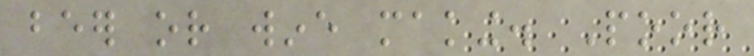beer or wine making. Poor
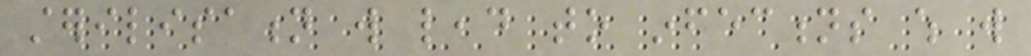sterilisation will lead to infections which will
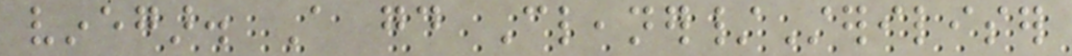vinegar. A good Cleaner/Steriliser
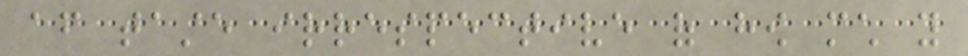after taste irrespective of how much you
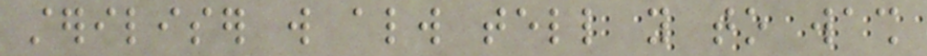steriliser will always tell you to wash
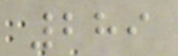289
